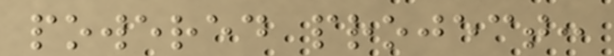powered project:
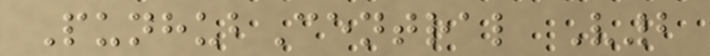PunhubCentral V2
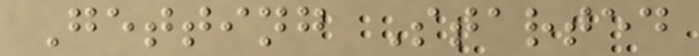Getting Started
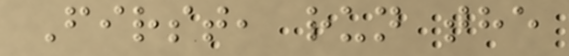First, run the
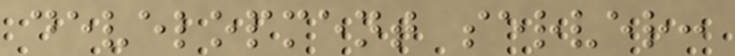development server:
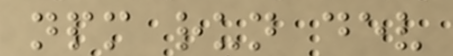npm run dev
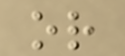or
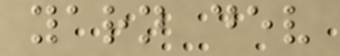yarn dev
